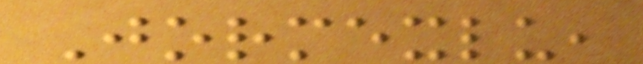Jormexlu,
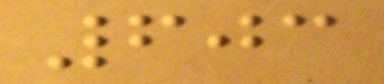603
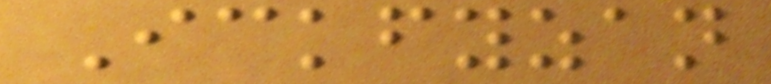Ickfyzan
